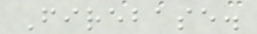Firebase.
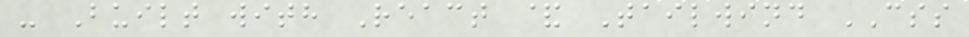- Built with React & Tailwind CSS
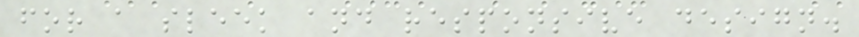for a sleek and responsive design.
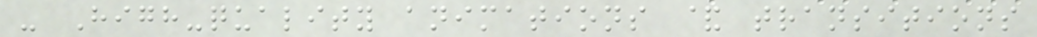- High-quality animations & transitions
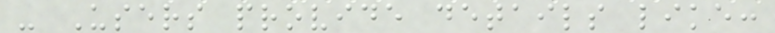- Users provide details like:
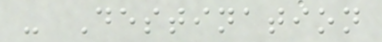- Destination
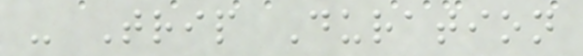- Trip Duration
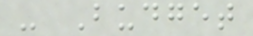- Budget
